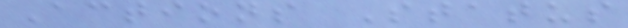Actions Status
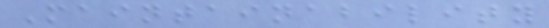Maintainability
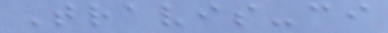Travis-ci
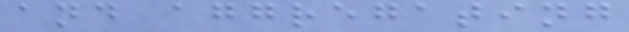and aggregating
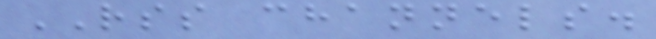RSS channels.
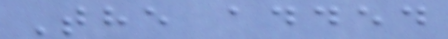The added
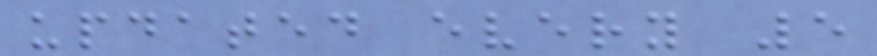updated every 5
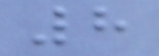8
